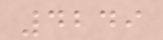4249
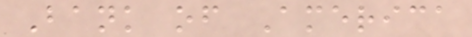Bank of America
